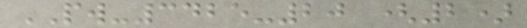PW-3425-20 (2)
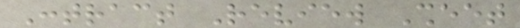Contract Review Sheet
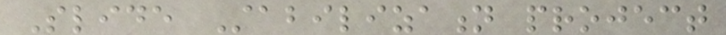Slide Stabilization project
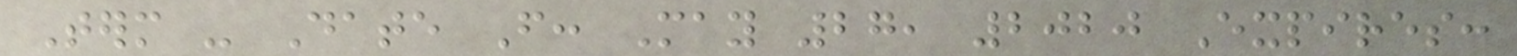Term - Date From: May 27, 2020 Expires:
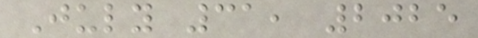July 31, 2025
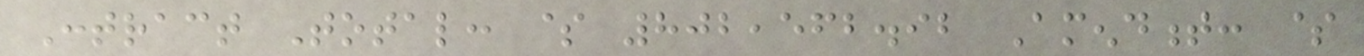Contract Total: $ 802,562.92 Amendment: $
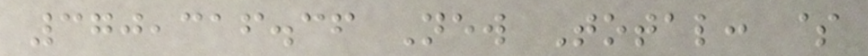370,316.36 New Total: $
